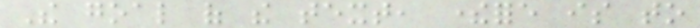The goal of the text, therefore is to
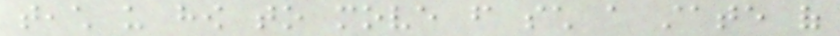teach us how to move from such a state of
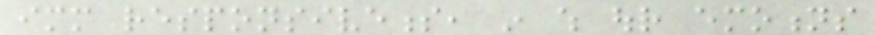immediate responsiveness, in which our emotions
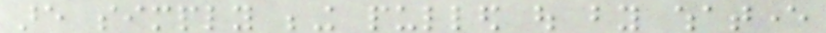are simply being pulled out by whatever
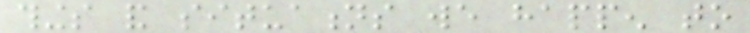things and situations we happen to
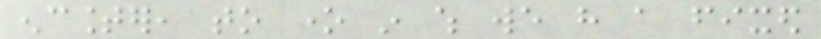encounter, to one in which we have a fixed
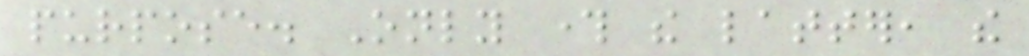purpose. Only through the latter, the
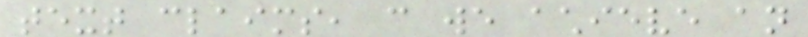text claims, can we achieve an
